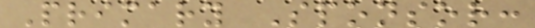Primary Sponsor:
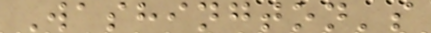Washington's
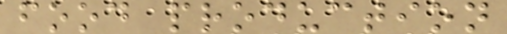food production
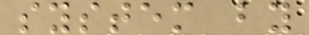system by
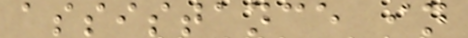assistance in
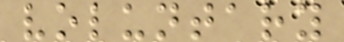voluntary
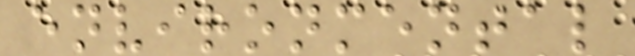environmental
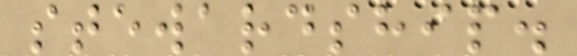stewardship.
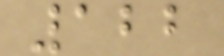122
